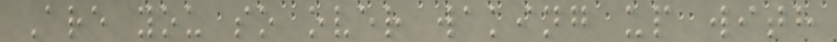Are you so over waking up with
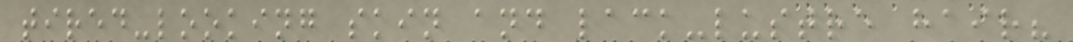tired-looking skin and lack-lustre hair?
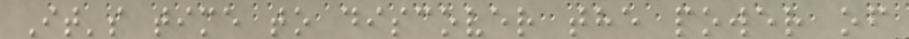It's time to discover the power of
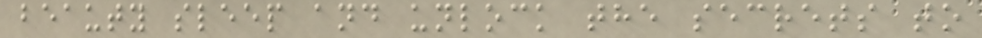beauty sleep and unlock the secrets to
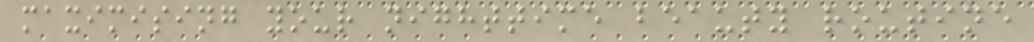maximising your nighttime beauty routine
